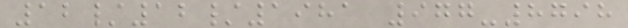12/12/1981 977-8798
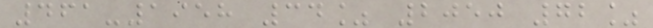461-1958 34% 2050 72%
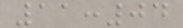11:04
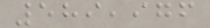589,976
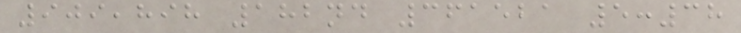909,898 182nd 361521 5:38
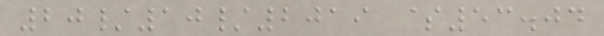20/10/2019 $53.04
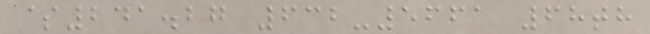$241.27 632-5661 68th
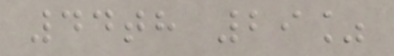44th 29%
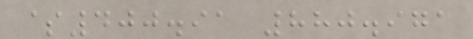$400.91 880.971
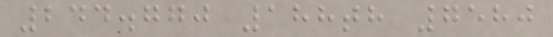244.770 188th 7580
